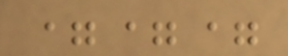===
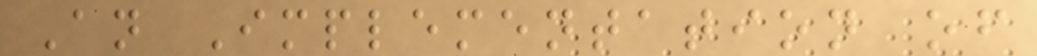An Implementation of
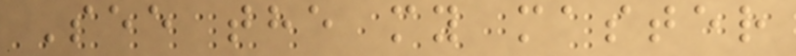See the my master
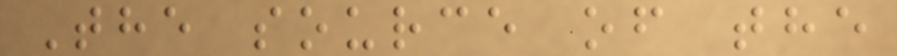The source of the
